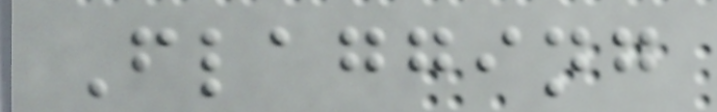Flagging
